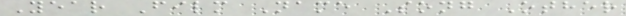Year Film Name Song Other
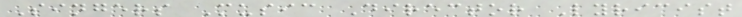Singers Music Director Lyricist
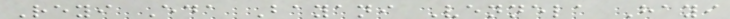Reyi Eda Bayani Vennela Hayi
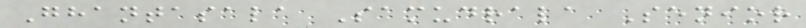Ghantasala Samudrala Senior
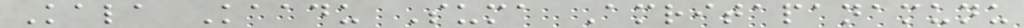Kala Kaadu Suma Amritapanamunu
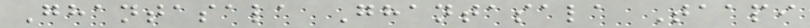Ghantasala Ghantasala Taapi
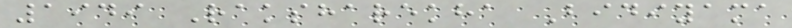1949 Raksharekha Bidiyama
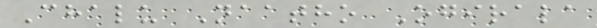Chalu Naatho Ogirala
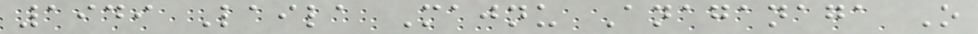1949 Laila Majnu Anaganaga O
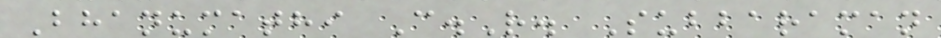Bhanumathi C.R. Subbaraman
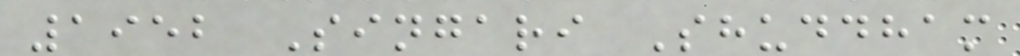1952 Singari Shuddham
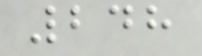248
